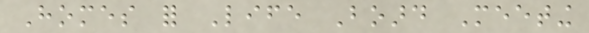Homes for Life Board Meeting
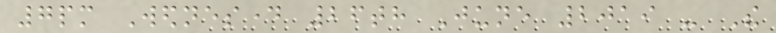7pm Wednesday 26th June 2019 - The
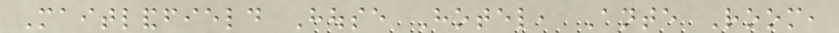Maitlandfield House Hotel, Ante Room,
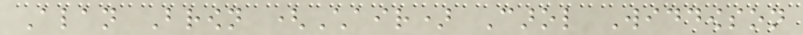Alan Brown (Chair) Carol Widdowson
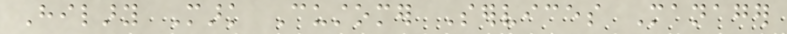Hilary Mark Customer Services Manager
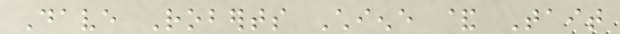Dave Roberts Chiene & Tait
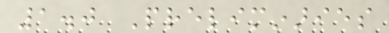1.0 Preliminaries
